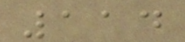114
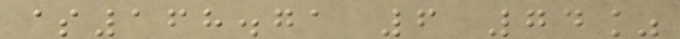$168.71 6 74%
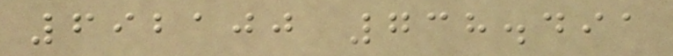692100 738.491
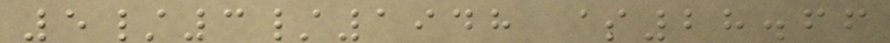5/3/1948 $28.66
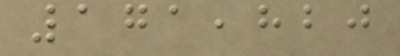171,820
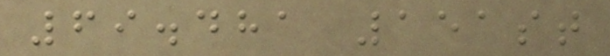69.481 151st
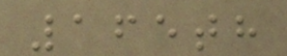165th
